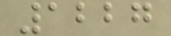1227
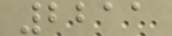2211
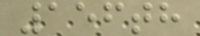156th
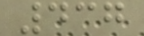437
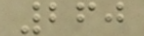260
